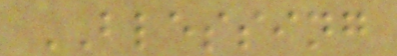BLESSING
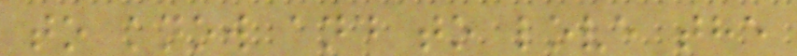to know and to love the
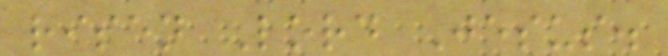risen Lord Jesus.
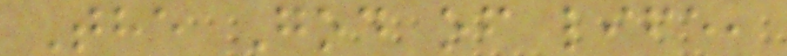The God of life,
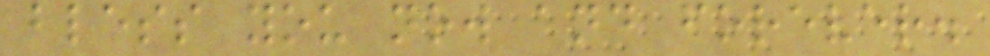bless you now and forever.
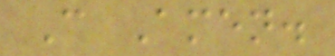C Amen.
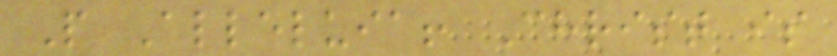P Alleluia! Christ is
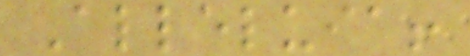Alleluia!
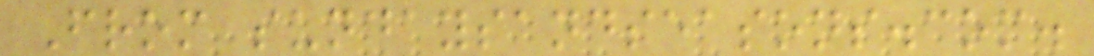From sundaysandseasons.com.
